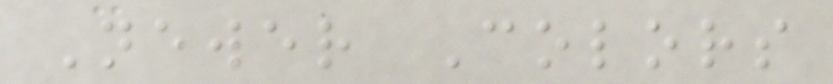Newer Colors
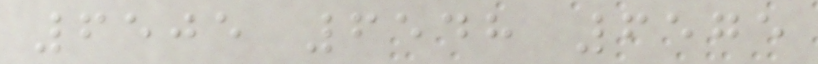6505 6548 6575
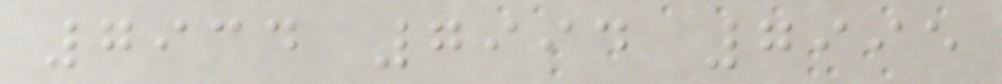7934 7994 7995
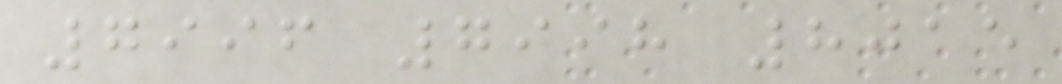7996 7998 8015
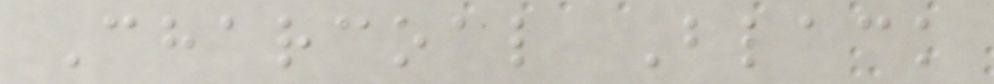Charcoal Black
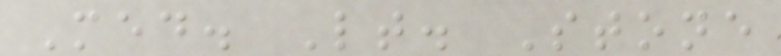Med. Lt. Stone
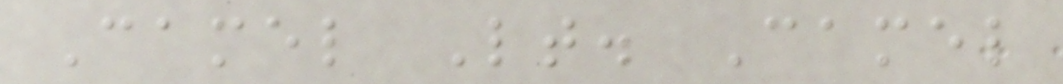Camel Lt. Camel
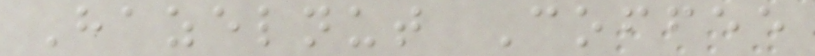Hazelnut Coffee
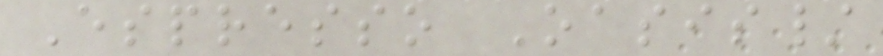Espresso Oasis/
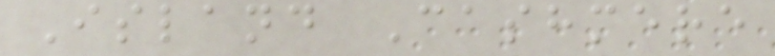Island Cashmere
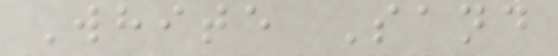White Sand
